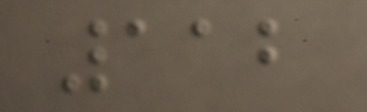112
